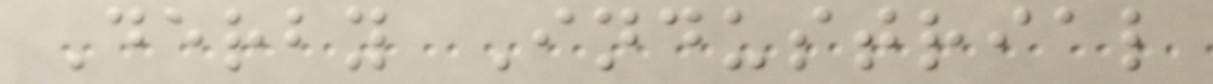Derby Industrial
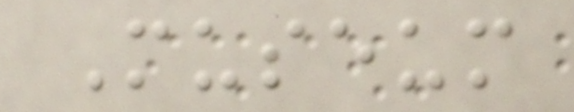Museum
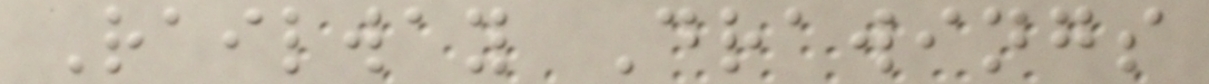Railway Drawings
